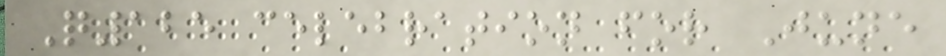Q125 celebration for June
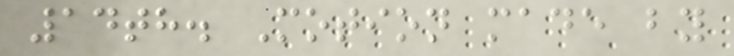14th. Motion made by
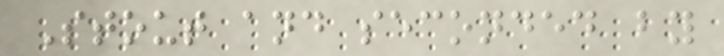Stout and seconded by
